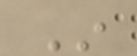In
